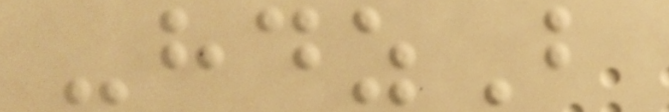-hdzB
